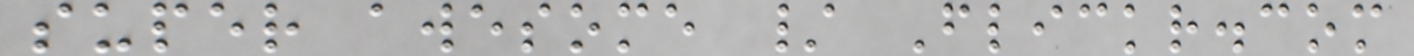super awesome / Flickr.com
